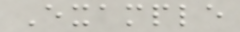Example
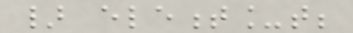} element_t;
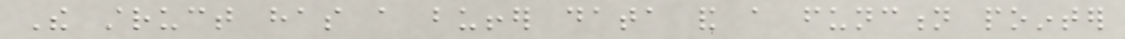The struct has a buffer data and a function pointer
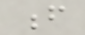f
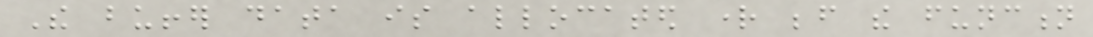The buffer data is allocated right before the function
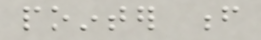pointer f
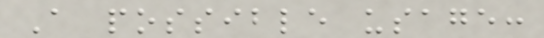A possible usage:
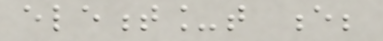element_t e;
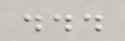...
